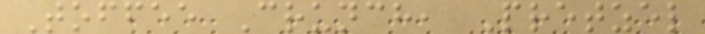Toffee Crunch, Pretzel
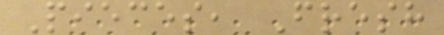Pieces, Fresh
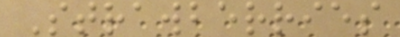Strawberries
